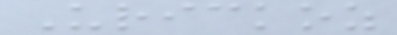Urickoz
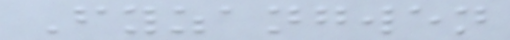Fyzangwen
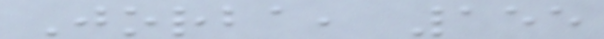Jorba, 155
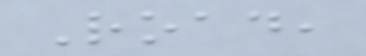Road,
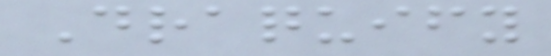Draquify
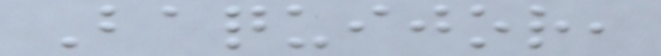Baquijor,
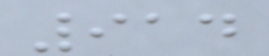914
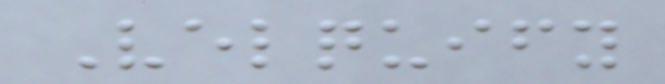Velquify
